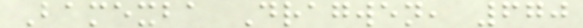Bamexba Dragwen, 670
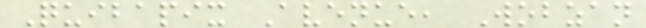Quibapix Avenue, Wobzan
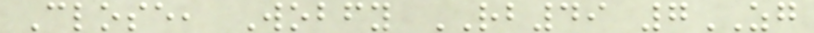Close, Wobfy RB49 7ZG
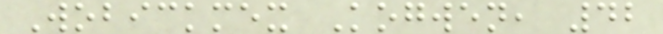Wobickmex Kogwen, 42
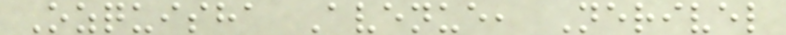Ozquisha Avenue, Nerivel
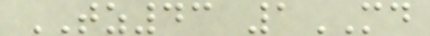TZ43 1MD
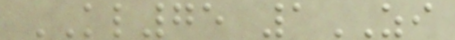KL75 1ZI
